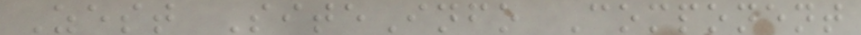Zest SiteInfo Component
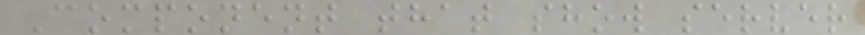Component that show server
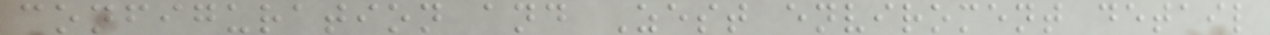configuration and Zest enviroment detail
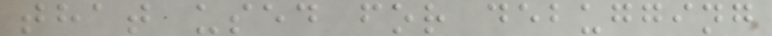that used for debugging
